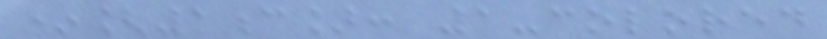*[1c]: 1-colored
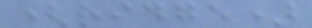(ridge)
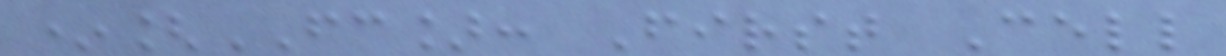*[FC]: First Cell
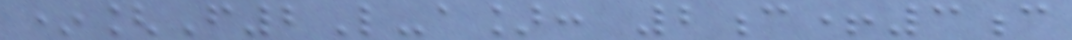*[F2L-a]: 2c+3c
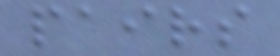pairs
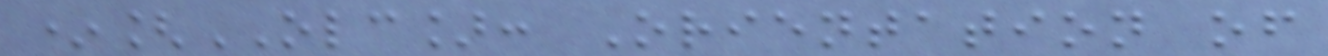*[OLC]: Orientation of
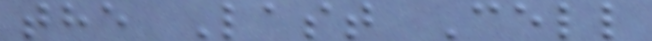the Last Cell
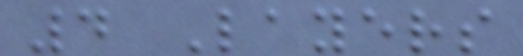4 Layers
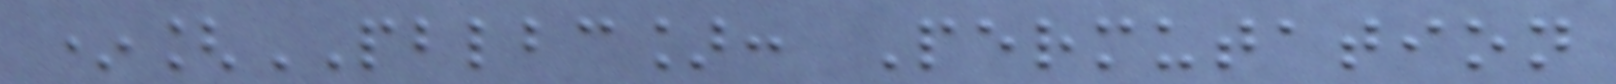*[PBLBC]: Permutation
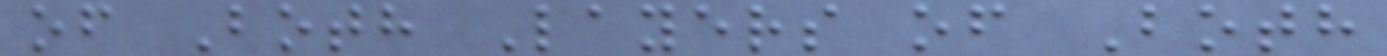of Both Layers of Both
